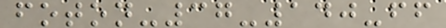foton-37-140-ff
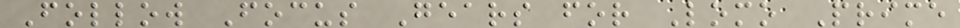Follow Focus Gears for Lomo Prime
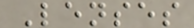Lenses
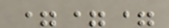===
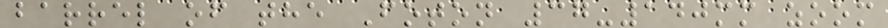barrel of the Foton 37-140mm zoom
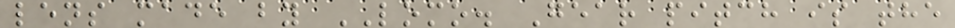lens made by LOMO. Gear pitch is the
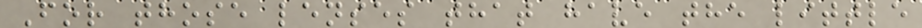For those lenses that have the little
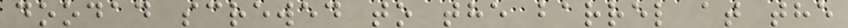doodad screwed to the barrel at the
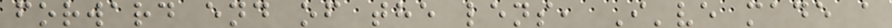forward end of the lens, I've made a
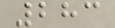283
